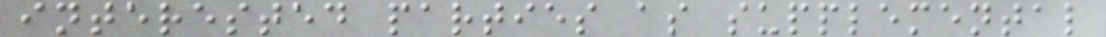interested parties as supplemental
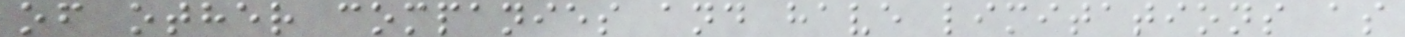of other companies and have limitations as
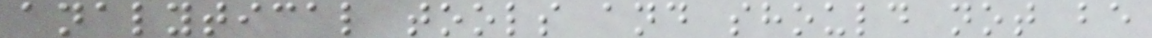analytical tools and should not be
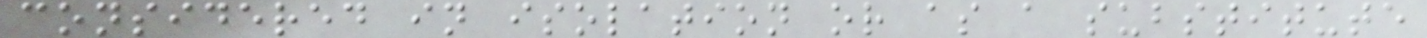considered in isolation or as a substitute
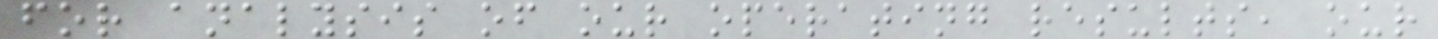for analysis of our operating results, our
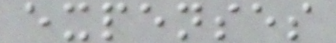expenses
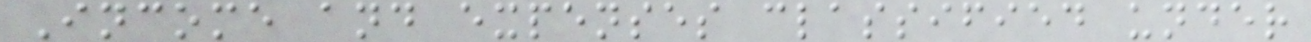Income and expenses classified under
